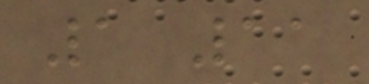1 11
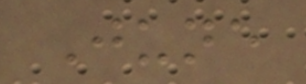June
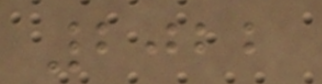2022
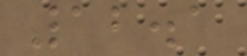12.1
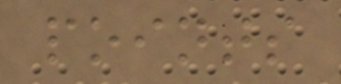points
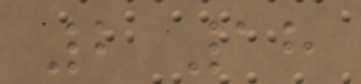2 18
